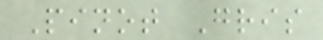Pinot Gris
